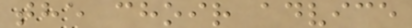the choir advice
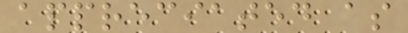appreciated as
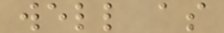well as
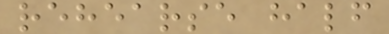rehearse half
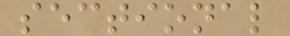sectional
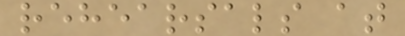rehearsals at
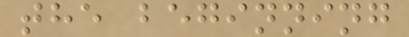the beginning
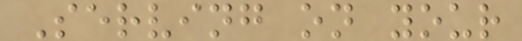Serving on your
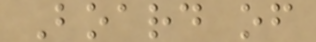Board of
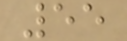55
